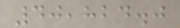40,824.0
